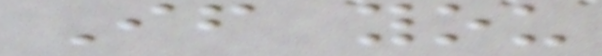If you
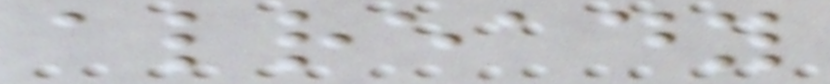already
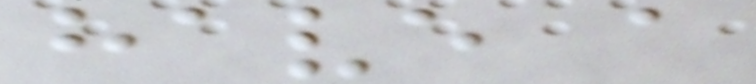have a
